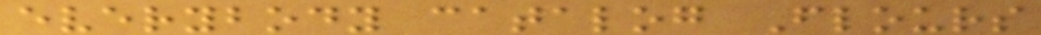everybody catalog Flours
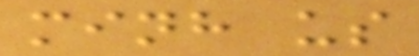minh us
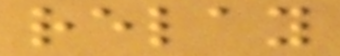relay
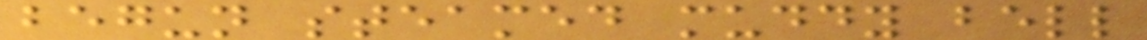begun steamed muddy bell
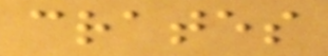crates
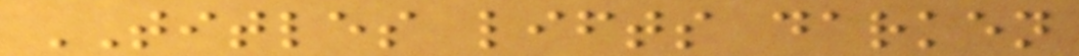TITLES lifts darken
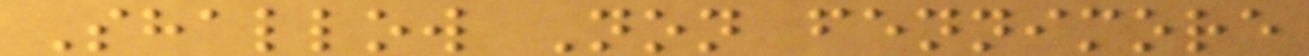Shallow Non fennimore
